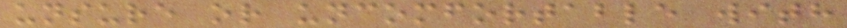unsure or uncomfortable with
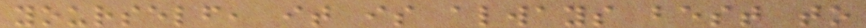yourself, it is always best to
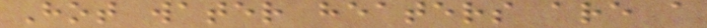Hot water heaters are a
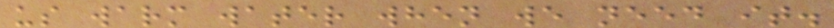us warm water when we need it.
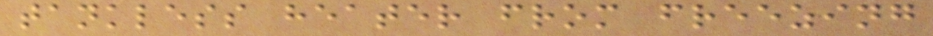tankless heater from freezing
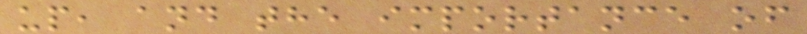up, and the importance of
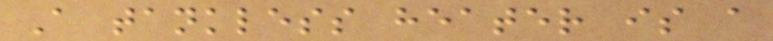A tankless heater is a
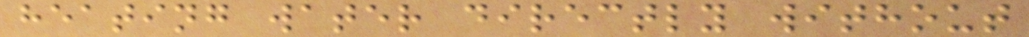heating water directly without
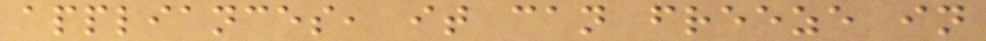appliances, it can freeze in
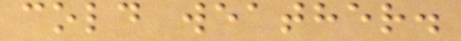cold weather.
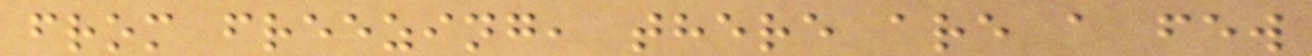from freezing, there are a few
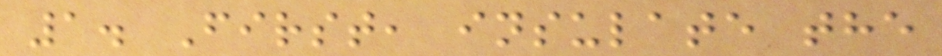1. First, insulate the
